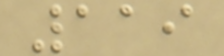119
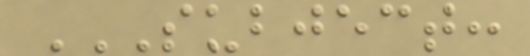SUBJECT:
